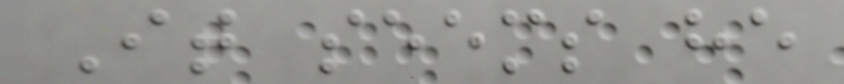It seems he
